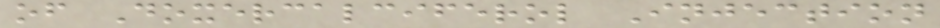of Doxercalciferol Injection
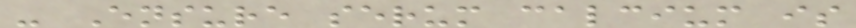- Ensure serum calcium is
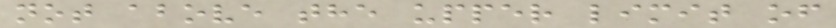not above the upper limit of
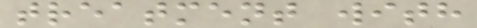treatment with
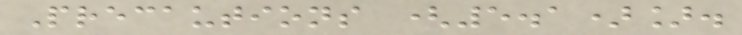Precautions (5.1)].
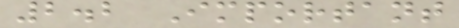2.2 Important
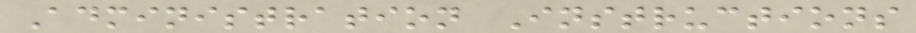Administration Instructions
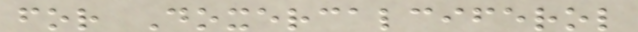for Doxercalciferol
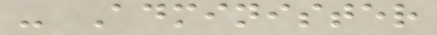- Administer
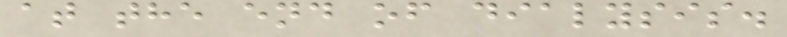at the end of dialysis.
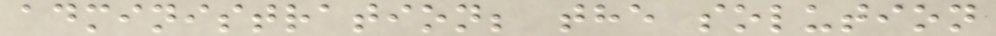administration; the solution
